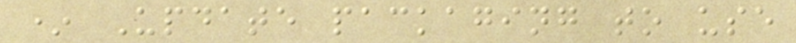* Update packaging to use
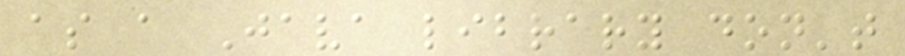as a Java library don't
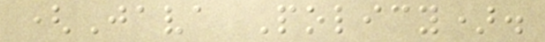(Java Policy).
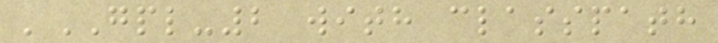'GPL-2 with classpath
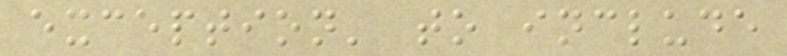exception' to include
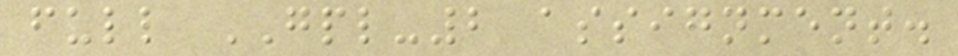full GPL-2 assignment.
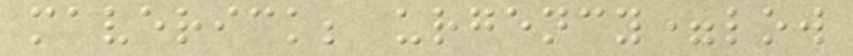maverick; urgency=low
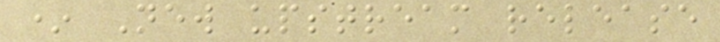* New upstream release
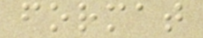format
